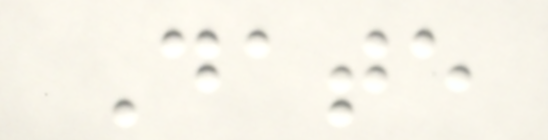Date
